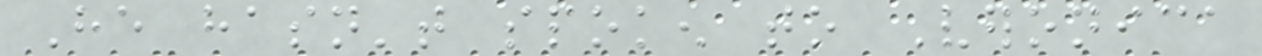He hasn't spoken to Veronica
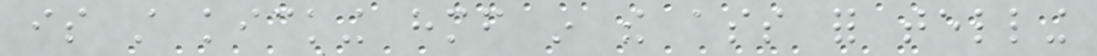is still kicking himself in the ass for telling
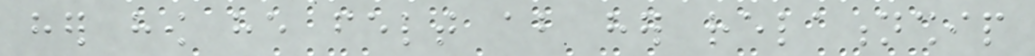her how he felt about her relationship
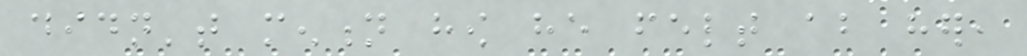didn't mention how he felt about her,
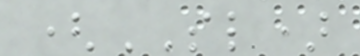(SL)
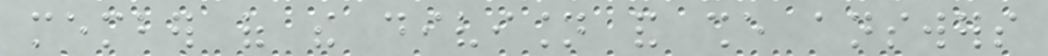member of the division and she answers
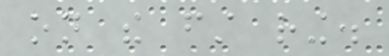on the first ring.
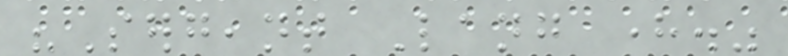"Sergeant Lang here."
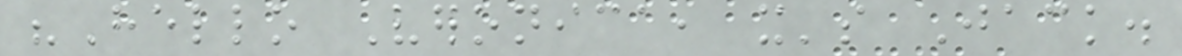"Hello Veronica, it's Jack.
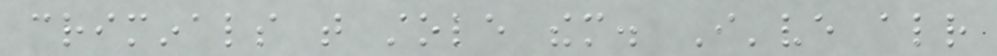criminals that stole them. I've already
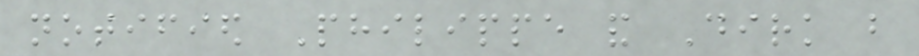notified Philippe and Dirk but
